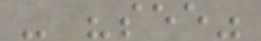- "see"
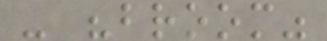- "broom"
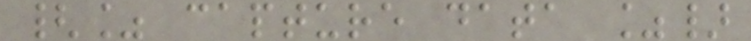{% capture data %}
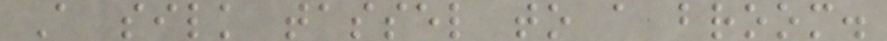A silk tassel to a broom.
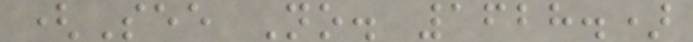(See No. 1628.)
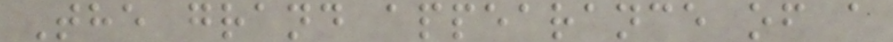The grand appearance of a
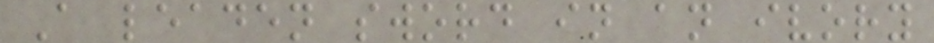A leaden sword in an ivory
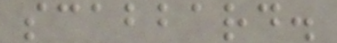scabbard.
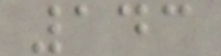143
